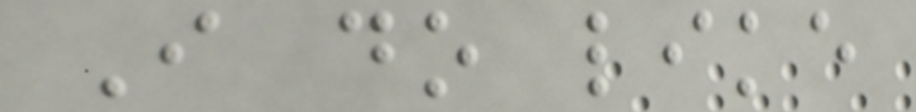I do like
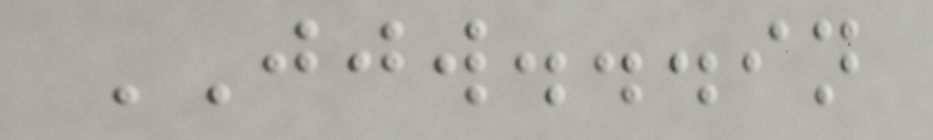JJW...in
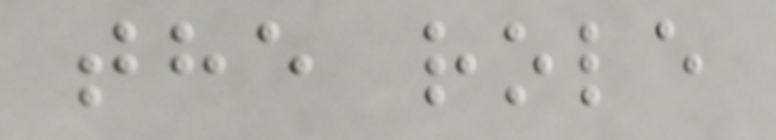the role
